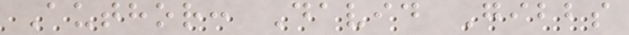Author: David Gibbs
